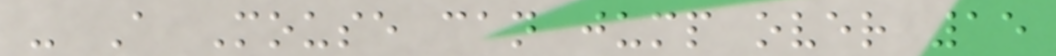- A Mouse can jump over 15
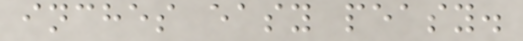inches easy peasy.
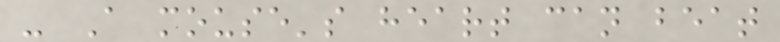- A mouse's heart can beat
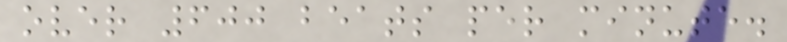over 600 beats per minute.
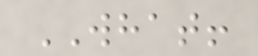WHAT!
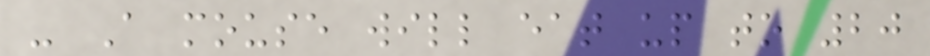- A mouse will eat up to 20
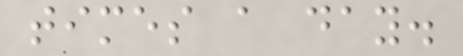times a day.
